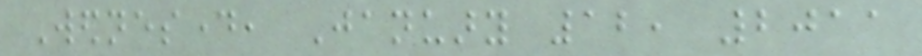Wednesday, January 12, 2011
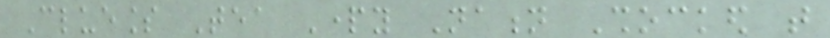Clueless Tea Party Nation Shocked that
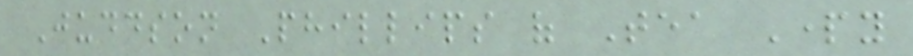Juddson Phillips of Tea Party
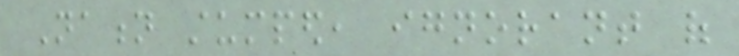Nation stumped, ignorant of
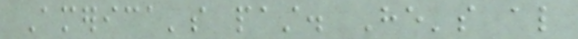America's past. He's also
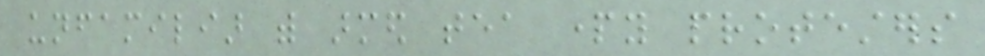unfamiliar with armed tea party protesters
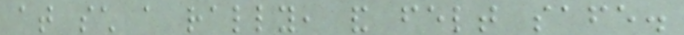at such a rally, and felt safe.
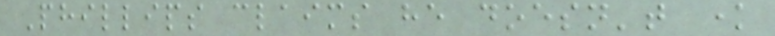Phillips claims he doesn't know
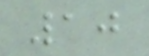10
